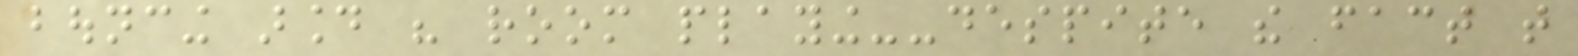bouncing around his room playing--despite the fact that
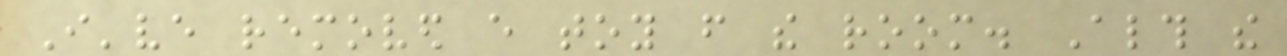I've removed every toy from the room. Although the
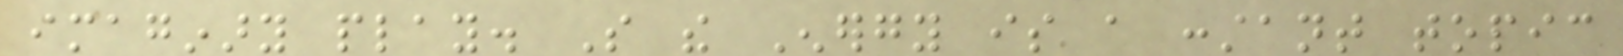imaginary play. So the Energy is a constant topic
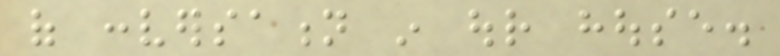of conversation in our house.
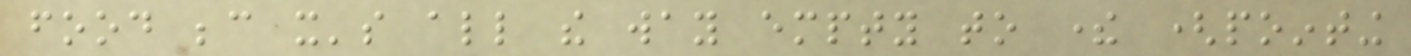food because it's all the way empty to there (pointing
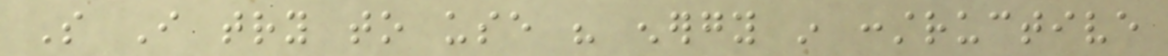So I try to use his energy in constructive
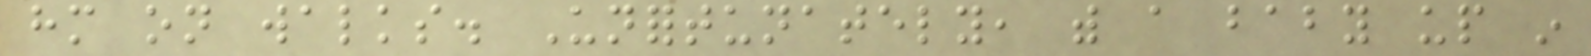him on walks. Unfortunately, with a baby up in
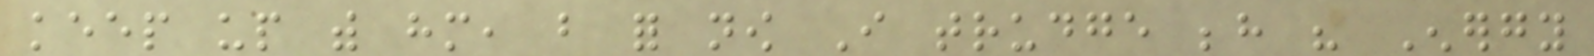keep up with him, but for now I trudge behind his Energy
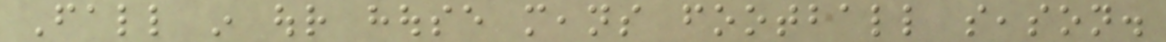Fall in our house means football season.
